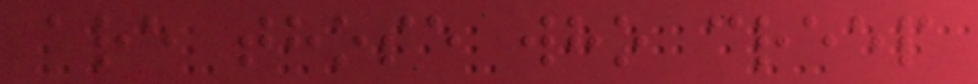are those who creep
